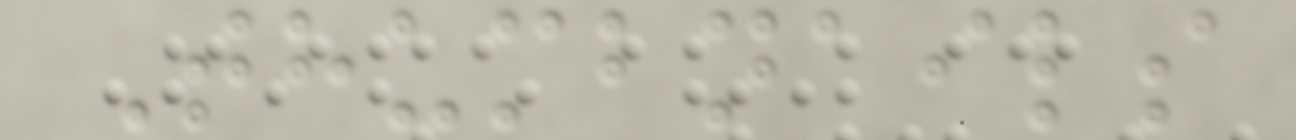Thumbnails
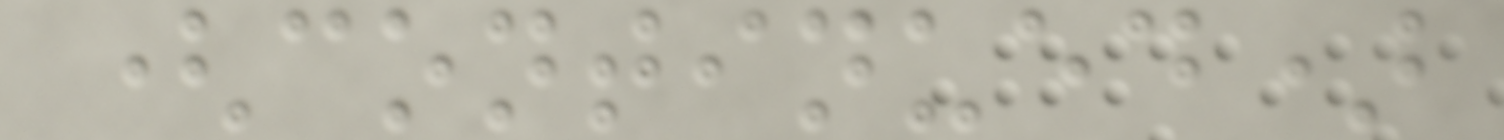(continued)
